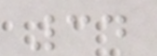34
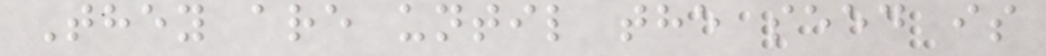They are until the seed is
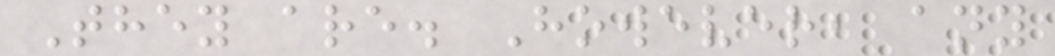They are. However, any
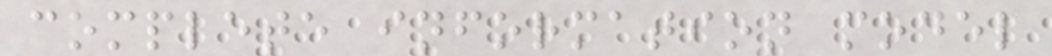complete information model
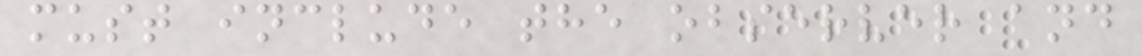must include the observer and
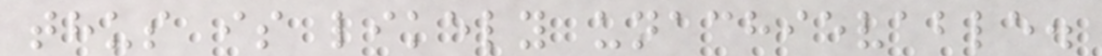thus is likely unachievable.
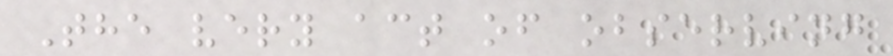The very act of observing
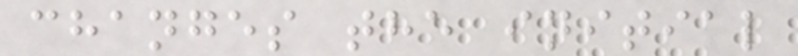changes the initial
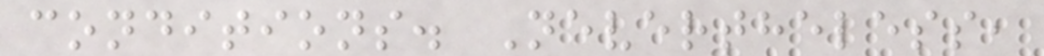conditions. Nevertheless,
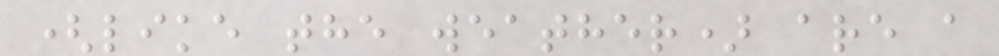(like the weather) are a
